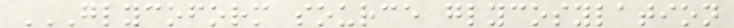GLYCOFORM SOURCE GLYCOSYLATION
